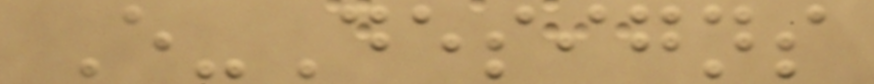E-Designs
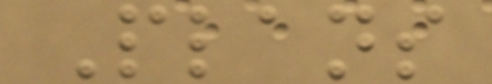Plans
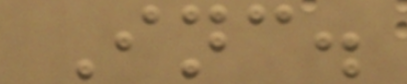Inc.
